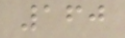160
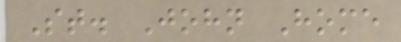St. John Home
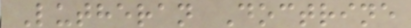Lutheran Doctrine
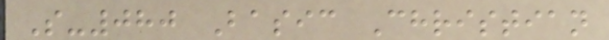S-080 Basic Christian
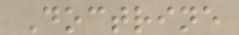Doctrine
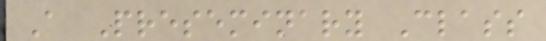A Preseminary Class
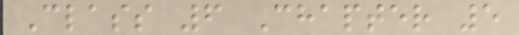Class 6 Chapter 5
